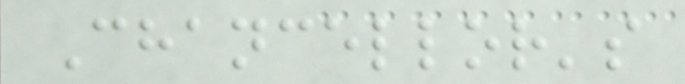Chancellor's
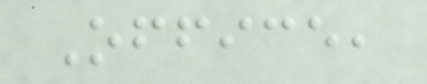Office,
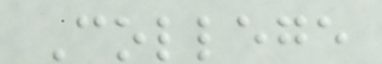College
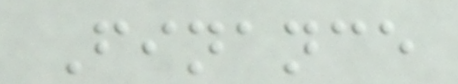Finance
